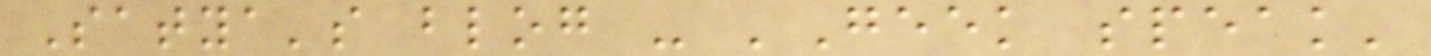Satya's blog - 'Geek speak'
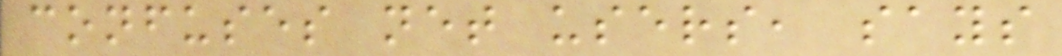confuses net users, says
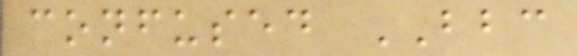confused BBC
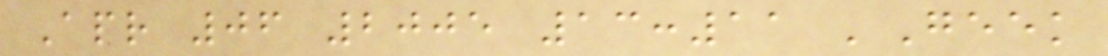Apr 06 2005 13:11 'Geek
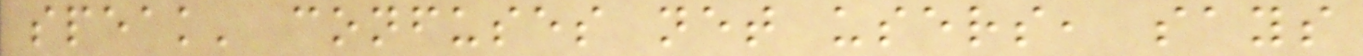speak' confuses net users, says
